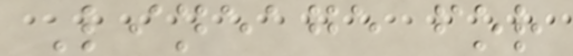Lineage for
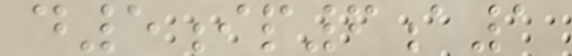d5ip6a1
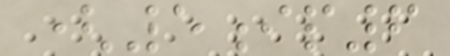(5ip6
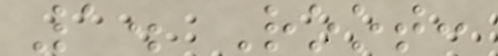1. Root:
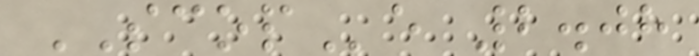SCOPe 2.08
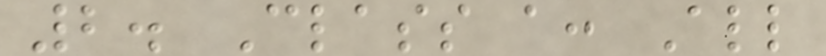2. Class a: All
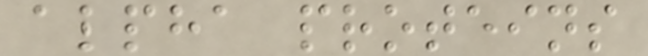alpha proteins
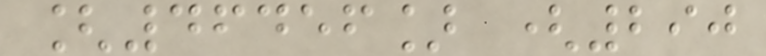[46456] (290
